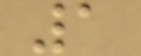1
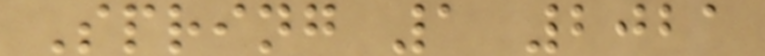Spring 1 2021
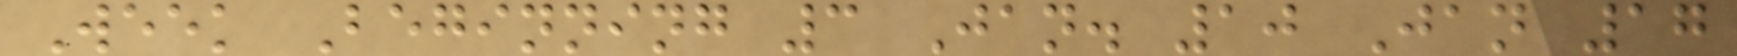Week Beginning 3 Jan. 10 Jan 17
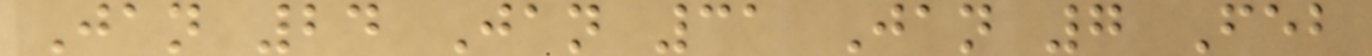Jan 24 Jan 31 Jan 7 Feb
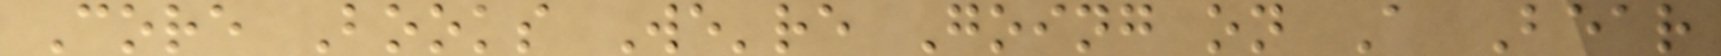Core Books We're Going on A Bear
